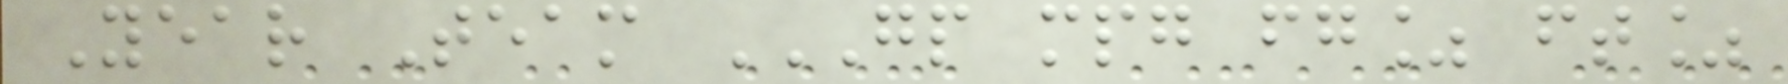Year Team GP MPG FG% FT%
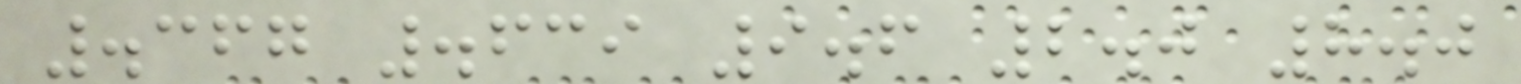.367 .639 9.6 2.0 8.0
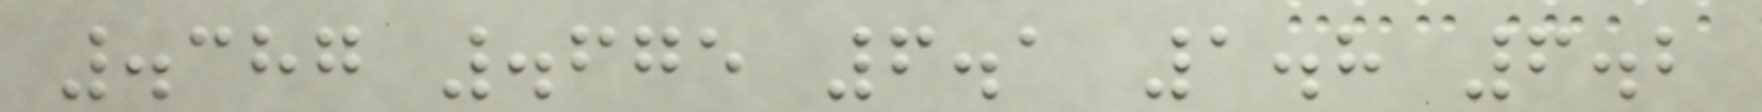.387 .675 6.1 1.8 6.2
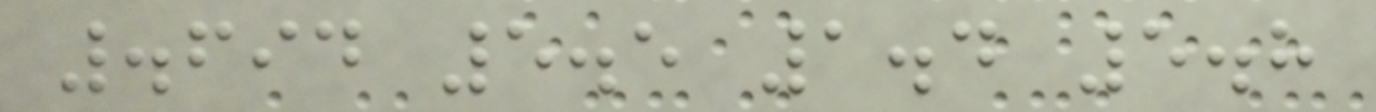.694 5.5 1.4 5.8
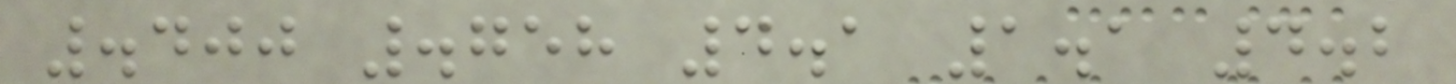.400 .758 4.1 1.1 4.2
